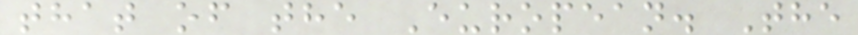that of the European. The
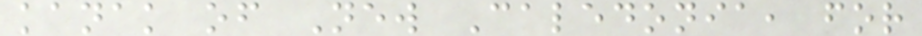kanak of New Caledonia, for
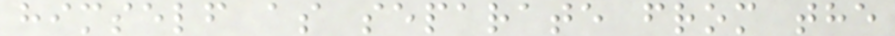himself as separate from the
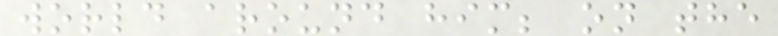world around him; on the
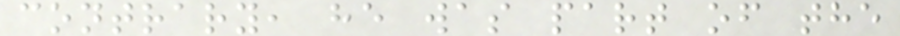contrary, he was part of the
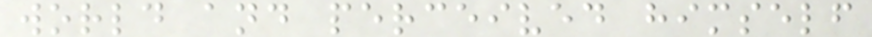world and perceived himself
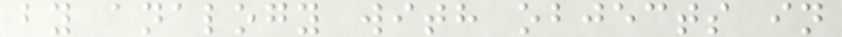by analogy with objects in
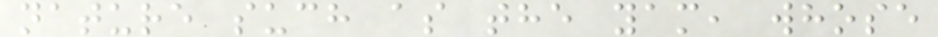nature such as the yam, whose
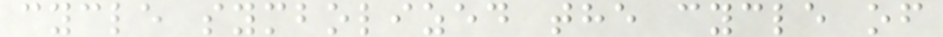cycle symbolized the cycle of
